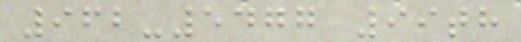962-5477 99th
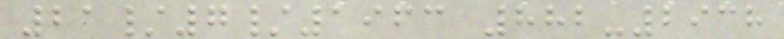21/7/1963 882-2938
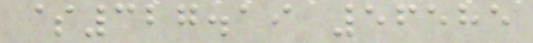$327.19 56585
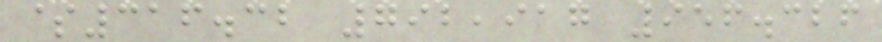$316.32 792,917 956.326
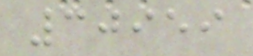30959
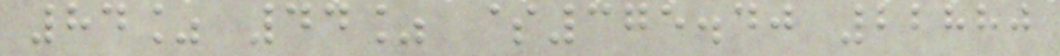84% 44% $375.40 22880
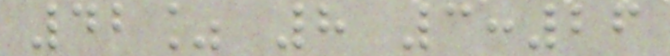42% 8 3:26
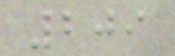209
